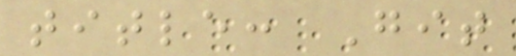title: Git
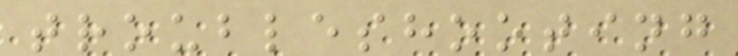troubleshooting
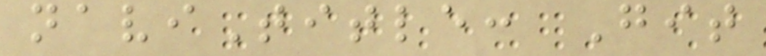naviTitle: Git
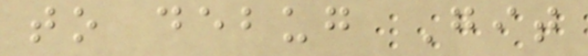to debug Git
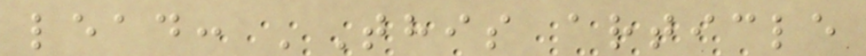lead: 'This article
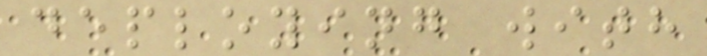deploying with
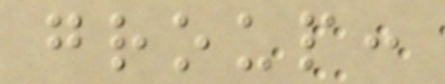group:
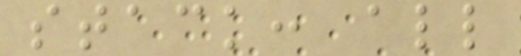stack: all
